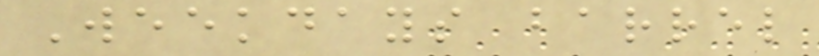Weekdays barrel
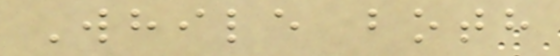While both
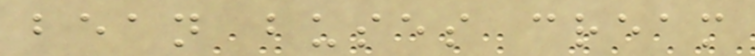bean buses cream
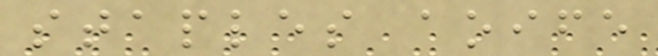staples aoife
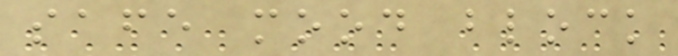safe mood block
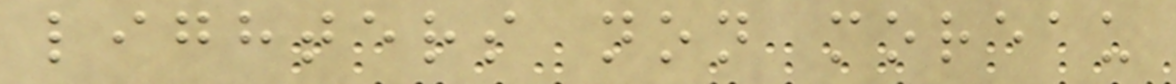lighters non moreau
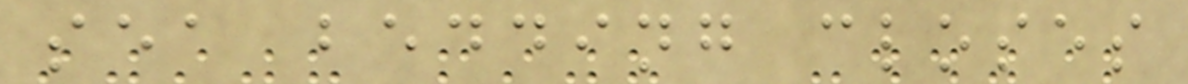sea bedding closes
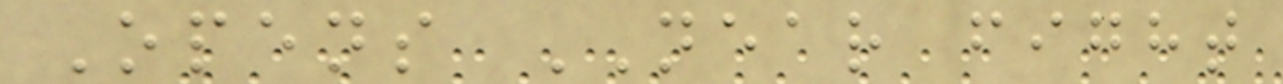Opens NEAR fight
